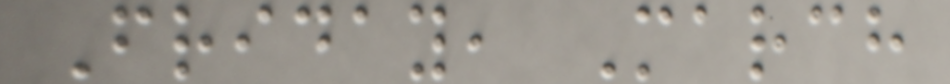Friday, March
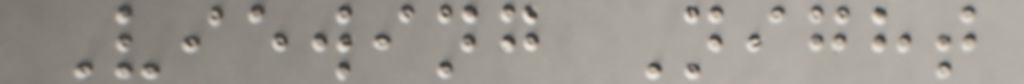Viewing Night
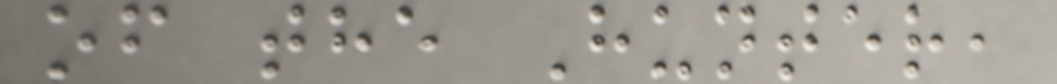of the Hunter,
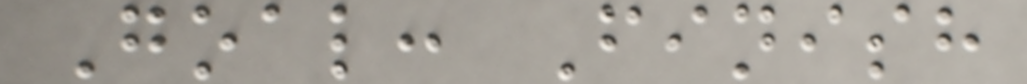Goal: Finish
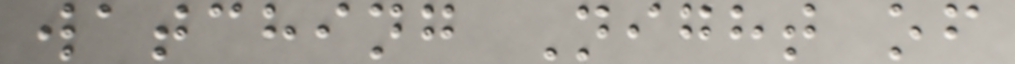watching Night of
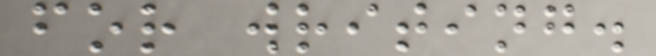for writing.
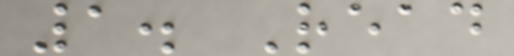1. Read
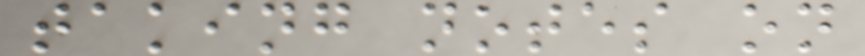taking notes on
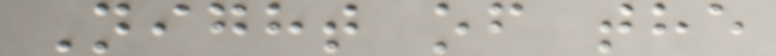Night of the
